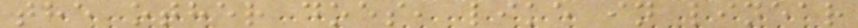the other does, like in linear
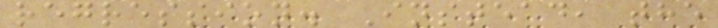regression. Instead, the
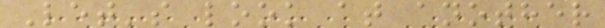Let's look at another
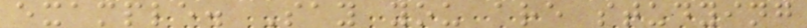example. Say you are studying
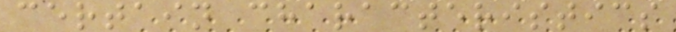certain characteristics
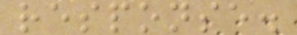response.
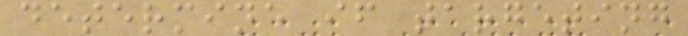determine if targeting
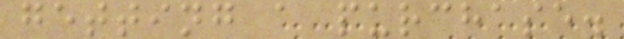getting a purchase.
